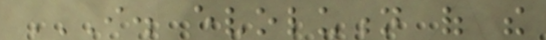I. EVOLUTION OF THE
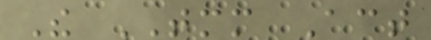The TMM Act
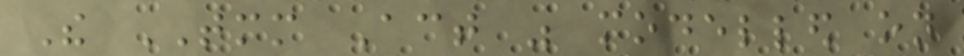The TMM Act was modelled on
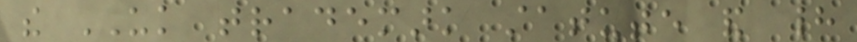the UK trademark statute and had
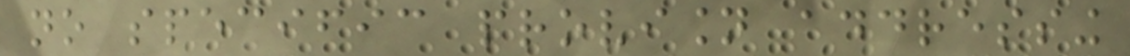no specific provision addressing
